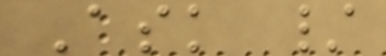Ask /
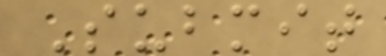Submit
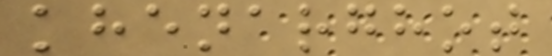khenarghot
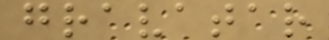gravatar
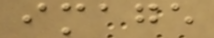image
